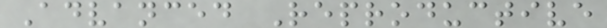Advanced Reproductive
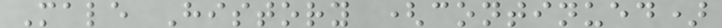Male History (continued)
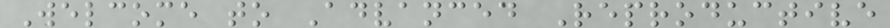Welcome to Advanced Reproductive
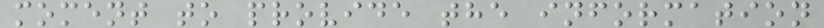moment to provide the information
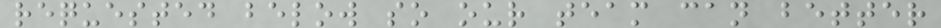requested below so our team can better
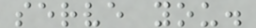serve you.
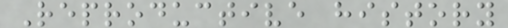Reproductive history
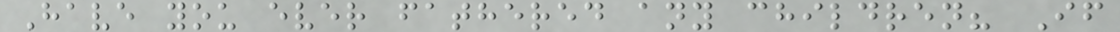Have you ever fathered any children? If
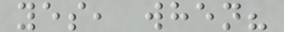yes, when?
